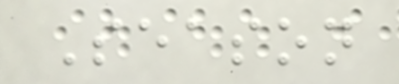Season
